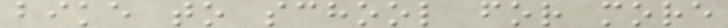bike to school for more
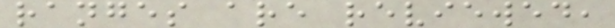ranges are reviewed,
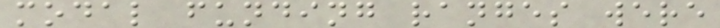modal funding ranges were
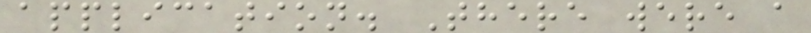application. There were a
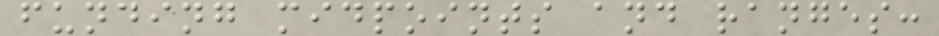funding midpoints and ranges:
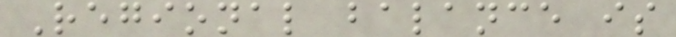Regional balance is
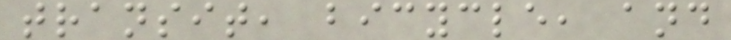transit, bicycle, and
